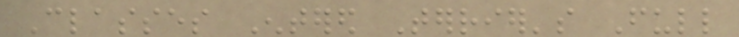Classes Entered Terrier's Full
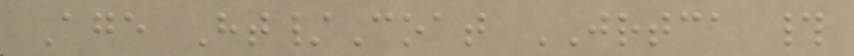Age Ht/Coat JRTCA #
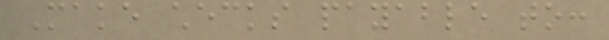Make checks payable to:
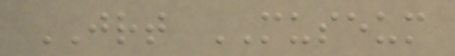JRT MUSEUM
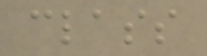class
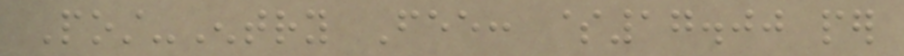Post-Entry Fee: $17.00 per
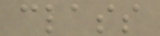class
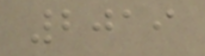2019
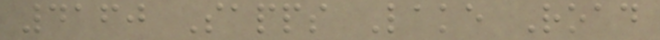4160 Sapps Lake Road
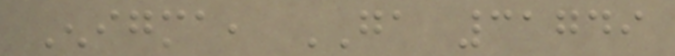Enigma, GA 31749
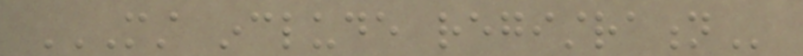MUST INCLUDE REGISTRATION
